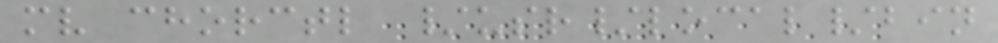mv chorctl /usr/local/bin
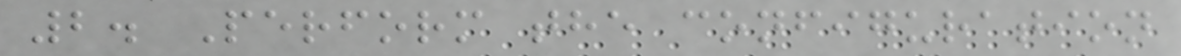2. Perform the configuration
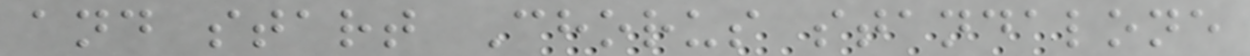and start Chorus standalone
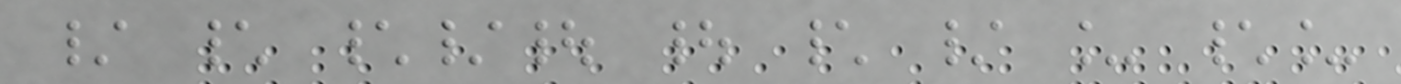/ \ \/| | \ / _ \_
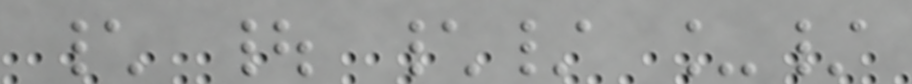\ | \/ _/
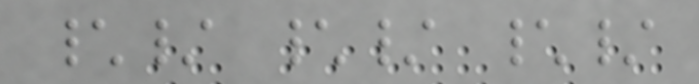\/ \/ \/
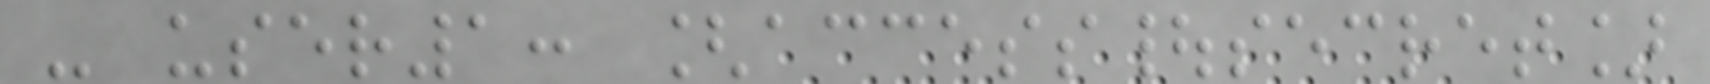- user1: [access|secret]
